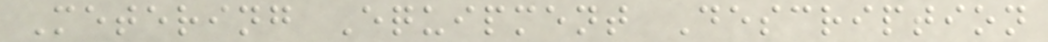Metering Equipment Description
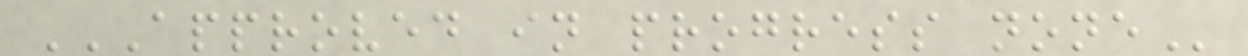APPROVED IN PROGRESS NONE
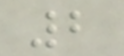2
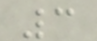3
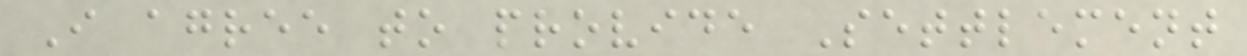I agree to provide Settlement
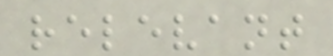relevant
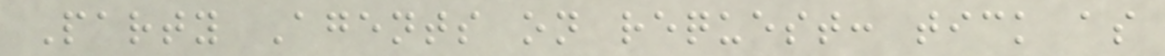Party Agents on request: tick as
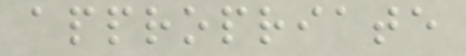appropriate
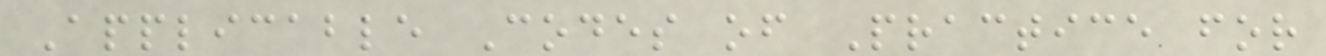Applicable Codes of Practice for
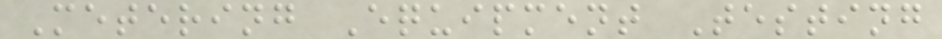Metering Equipment Testing
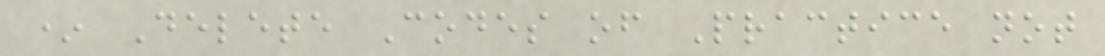* Delete Codes of Practice not
